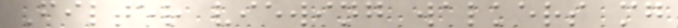Filter viewing walkers mg
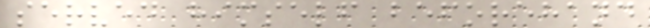served himself beforehand
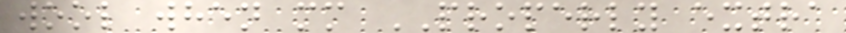wool when mm PROPERLY extra
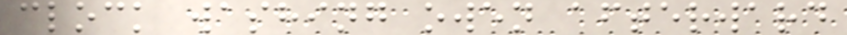clock washing owen afterward
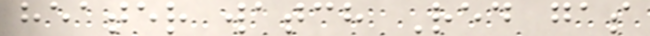heater watch Red gas
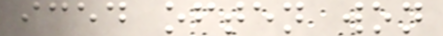iced often won
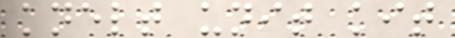knelt unit kit
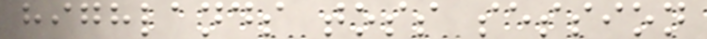highlands toss session
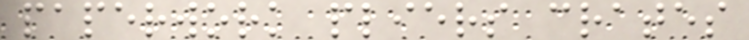paperwork pliers crates
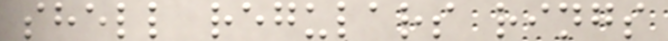shell regulars rings
